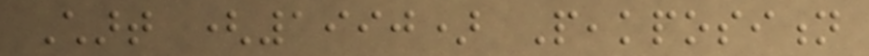Chart (1990) Peakposition
